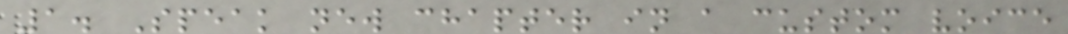1. Speak new chapter in a custom voice
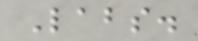Labs.
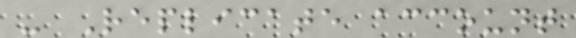- Replicate account
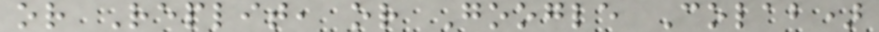or Replit, or Google Colab)
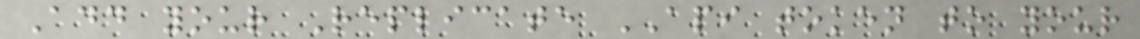Add your Replicate API token to your
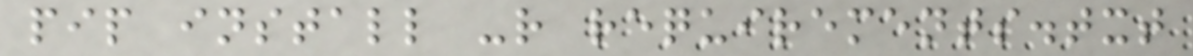pip install -r requirements.txt
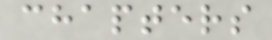chapters
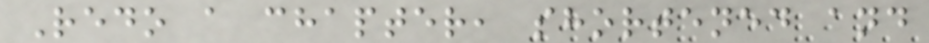Redo a chapter, shortened and
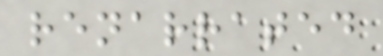renarrated
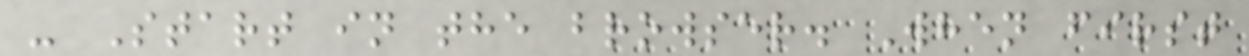- Start in the browser. When first
